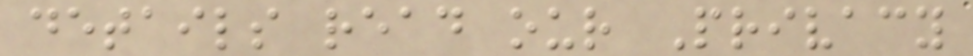details read our Privacy
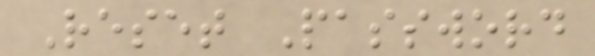Reset Password
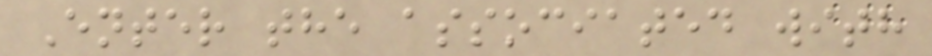Enter the associated with
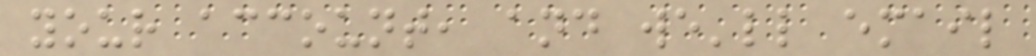your account, and we'll email
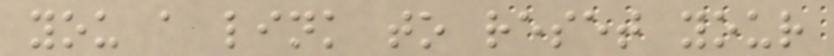you a link to reset your
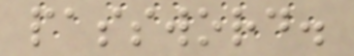password.
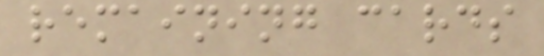remaining cards
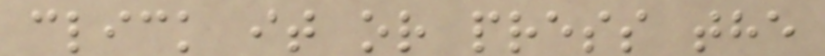click it or press the
